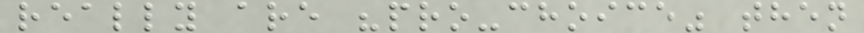really are "pro-choice" then
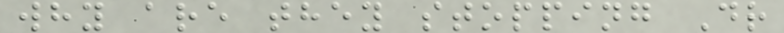why are they stopping Dr
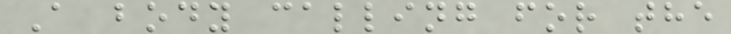A body calling for the
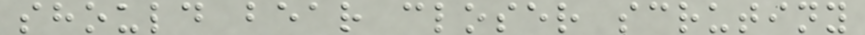should bear closer scrutiny
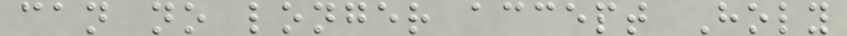can no longer accept Holy
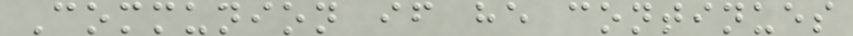Communion if he continues
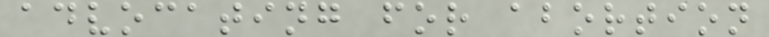advocating for abortion
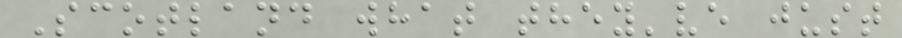Scotland what they've just
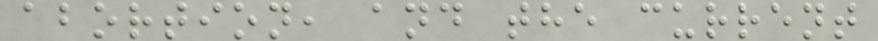abortion, and the current
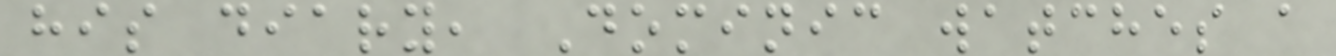his diary, Dominic watches a
